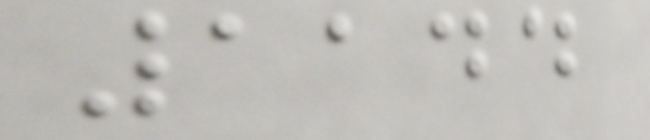1144
